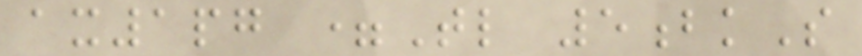ax1pg =Tl 5bkS
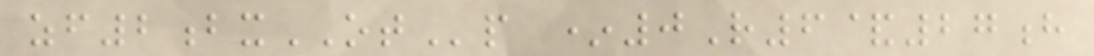zf2bxOTp *0R6&27h
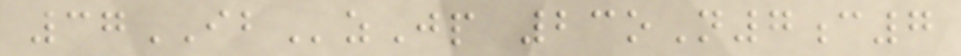37IBzJp 23oN7c7
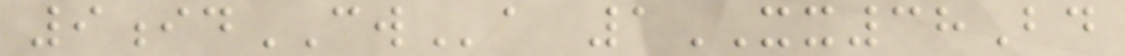9idCWa 1XX38Bd
